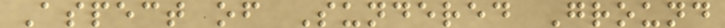Aspect of Sundered Ground
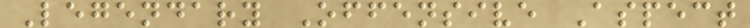Legendary Offensive Aspect
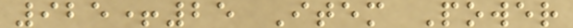925+25 Item Power
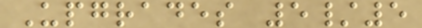Upgrades 5/5
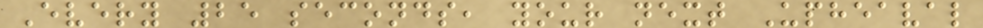Every 25 seconds, your next Upheaval
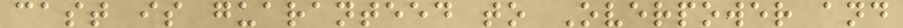cast is guaranteed to Overpower and
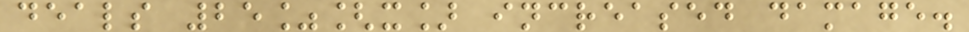deals 25%[x] increased damage.
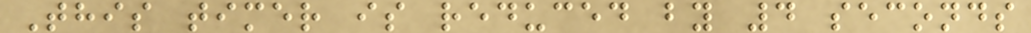This timer is reduced by 4 seconds
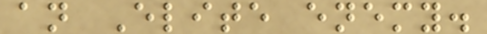an Elite enemy.
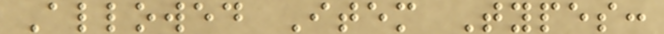Allowed Item Types:
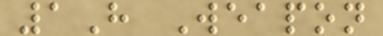1H Weapon
